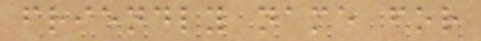friendly name for
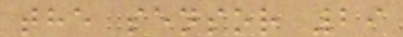the sensor 29
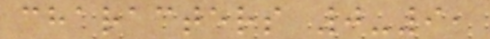characters 0-9,
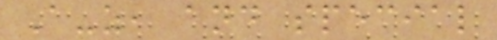A-z, and special
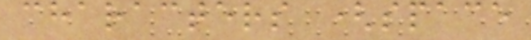characters (space
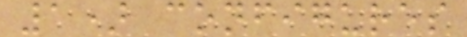1) configures
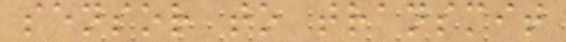sensor to transmit
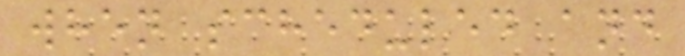when scheduled and
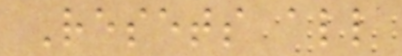Resets all
